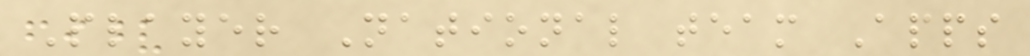Player National team Apps
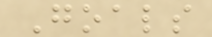Goals
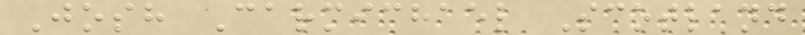Josh Carmichael Scotland
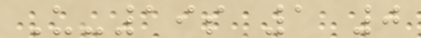U-19s 1 0
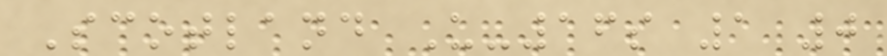Scotland U-16s 1 0
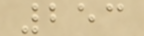253
